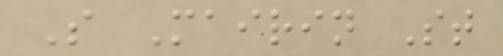S Mairin St
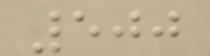500
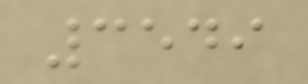3549
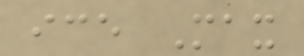ice Max
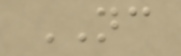NC
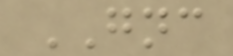GNC
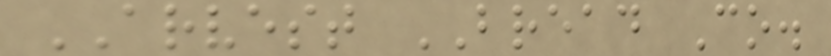ARVEST BREAD Co.
